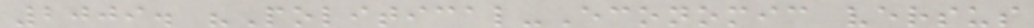2009. "Political-Economic versus
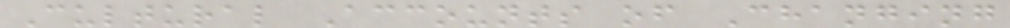Cultural Accounts of Changing
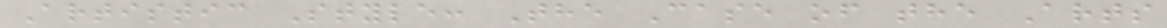Artistic Style: The Case of the Arts
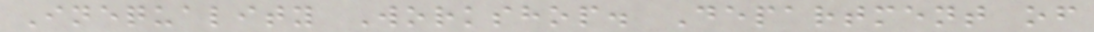Inequality Workshop. Department of
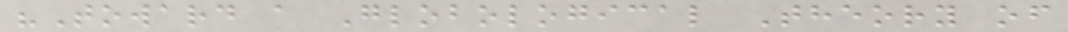"Toward a Globological Theory of
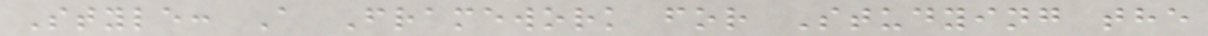Style: A Framework for Studying the
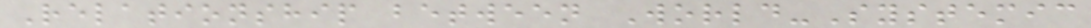Relationship between World-Systemic
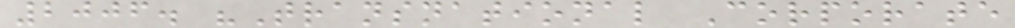2006. "Transnational Corporate
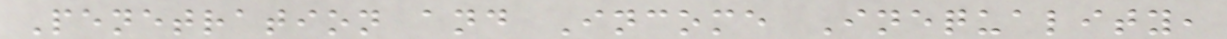Penetration and Income Inequality,
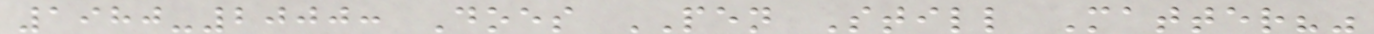1980-2000: Does PEN Still Matter?"
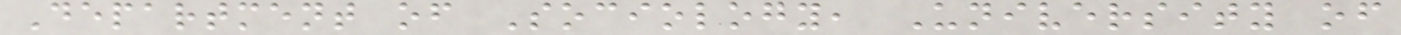Department of Sociology, University of
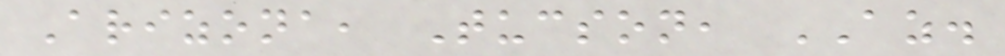Arizona, Tucson, AZ.
